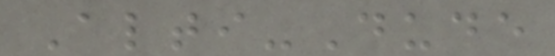Alti-Dude
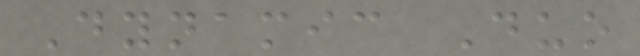Dynamic Duo
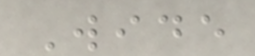Wide
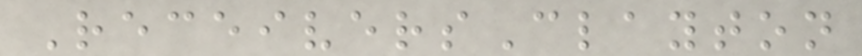ReceiversClayton
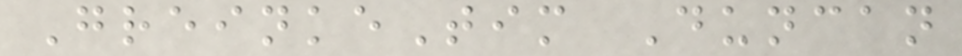GreinkeTim Duncan
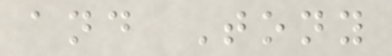and Tony
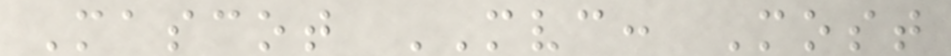Mascot MVC: Most
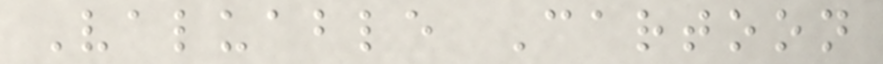Valuable Cartoon
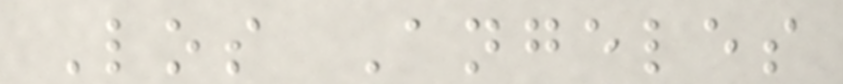Los Angeles
